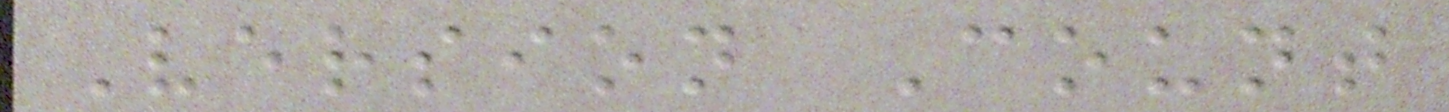Version Count
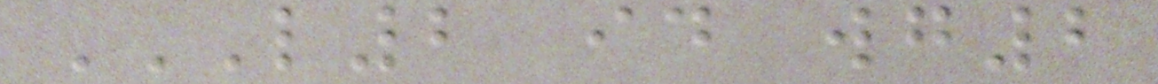L2 ID WG2
